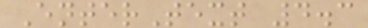EnterText 4.3
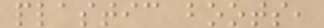plastic boots,
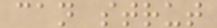can strut
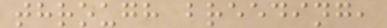through breeding,
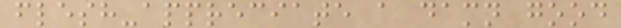flesh-appreciate a damn good
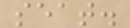seat.
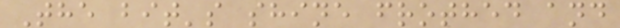The bit's shine frothed and
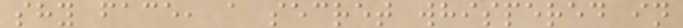shy face, a secret whispered in
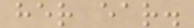her ear.
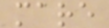mare
